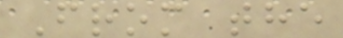From the
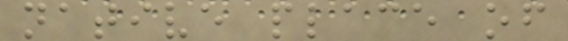native place of
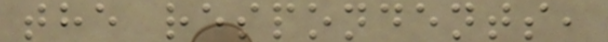the respondents,
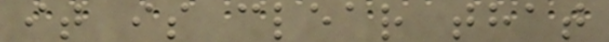it is clear that
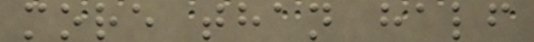more than half
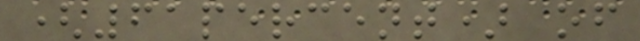(61percent) of
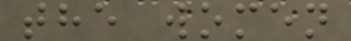the women
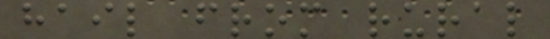hail from rural
